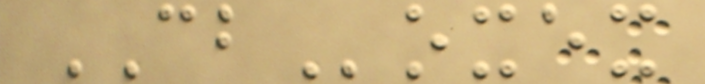CBoxex
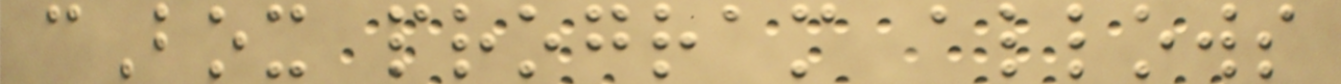cBox program allows
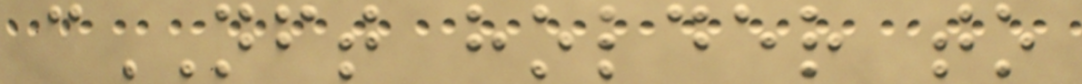cNFT holder to
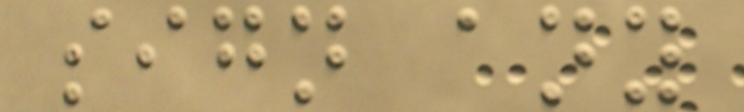sign any
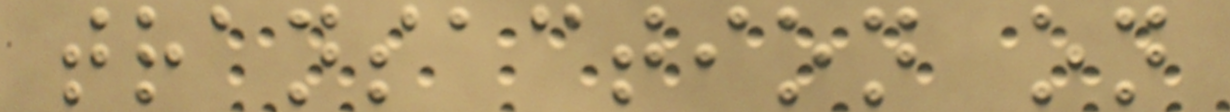transaction on
